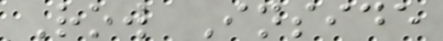Row Inside
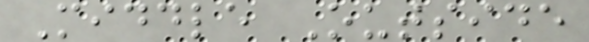Middle Outside
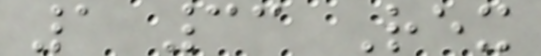1 33 Rex
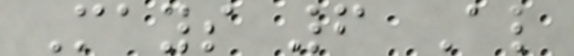Mays 6 Al
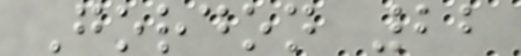Gordon 22
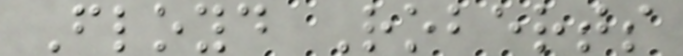Floyd Roberts
